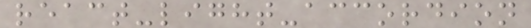react-light-accordion
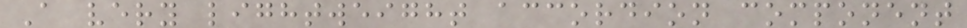A very lightweight accordion component
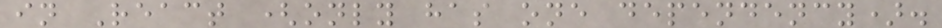in React (only has one dependency).
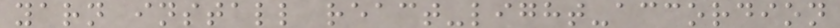yarn install react-light-accordion
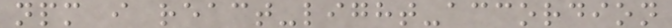npm i react-light-accordion
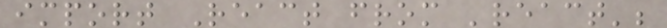import React from 'react';
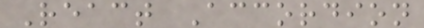React Accordion
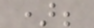);
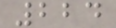224
